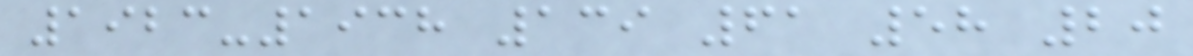1923-1938 139 61 58 20
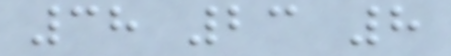38 23 8
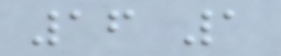16 1
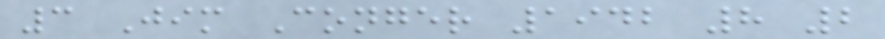3 Jim Conger 1942 8 2
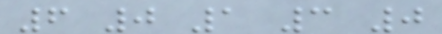6 0 1 3 0
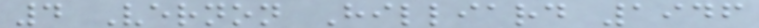4 Vernon Hilliard 1946
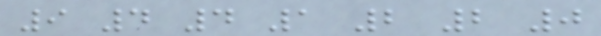9 4 4 1 2 2 0
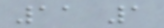11 1
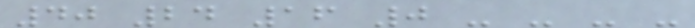40 24 16 0 - - - -
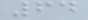64
